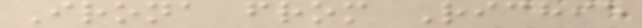Irona from Richie
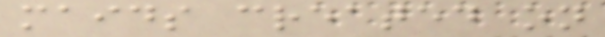maids created on
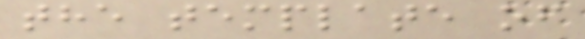the template of
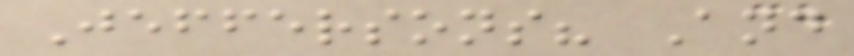Jeffersons? And
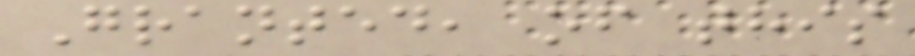Granted, of this
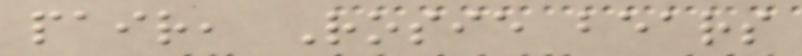pair, Rosie bears
